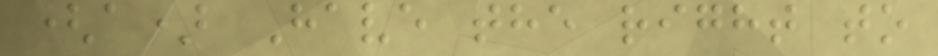(a) Have the right to
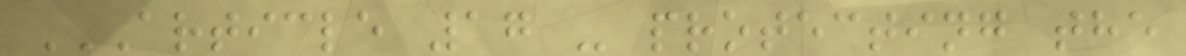ARTICLE 17 - PROTECTING THE
